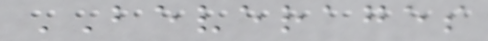BEVERAGES
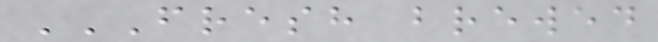FRESH BREWED
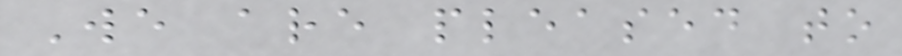We are pleased to
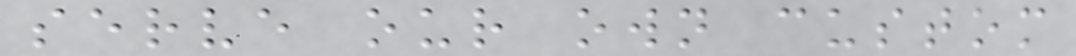serve our own custom
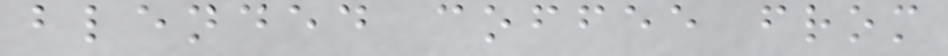blended coffee from
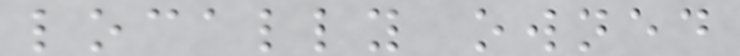locally owned
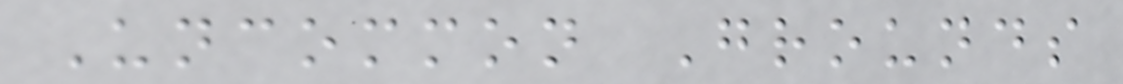Uncommon Grounds
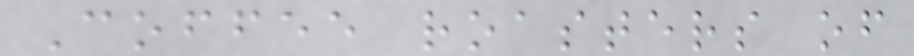Coffee roasters of
